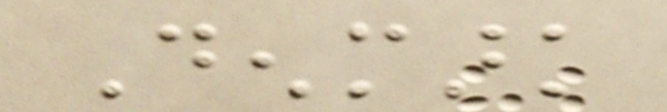Denmark
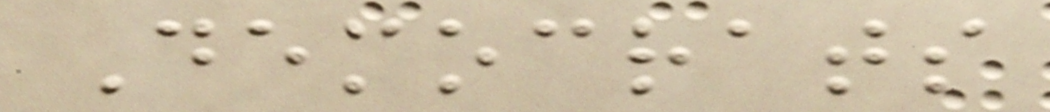Democrats
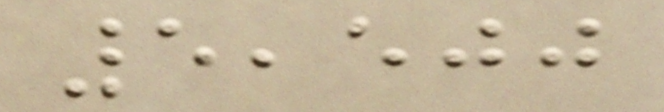5,500
